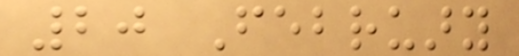20 February
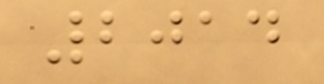2014
